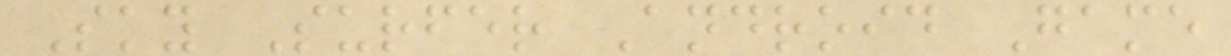Sky Surfer Android Game
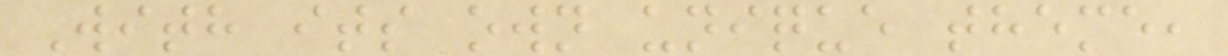With its own unique theme,
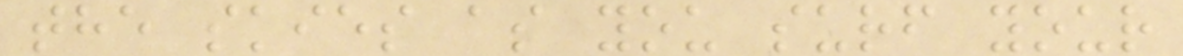the skies as you surf your
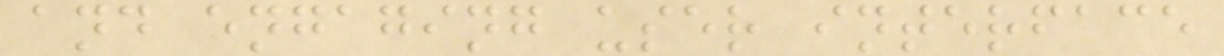and engaging user interface
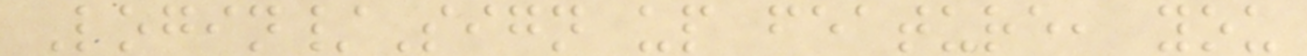Login/Sign up feature, you
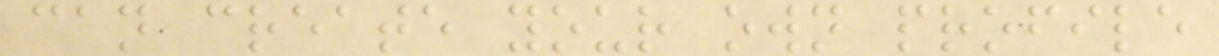can create your own profile
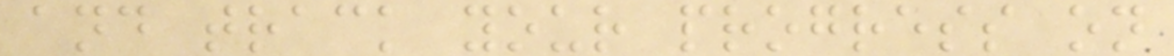and track your progress on
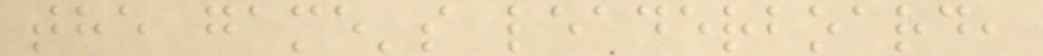the game's leaderboard,
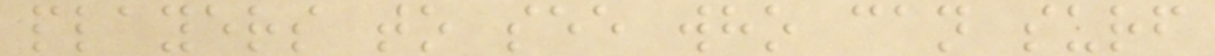players to see who can surf
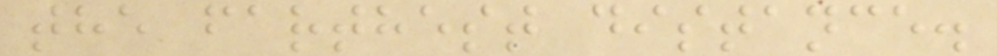the farthest distance.
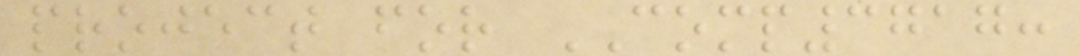project for COMP3717:
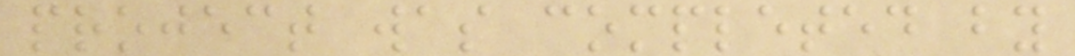project was completed by
